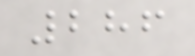286
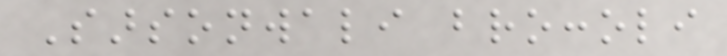Sarsonwali broccoli
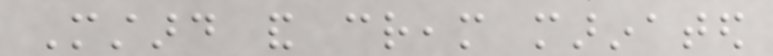Mustard and cream marinated
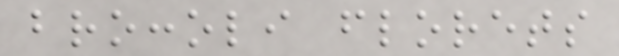broccoli florets
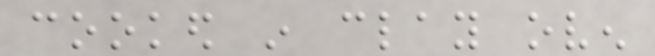cooked in clay oven
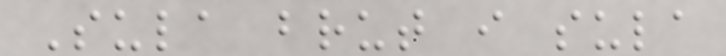Sula brut i sula
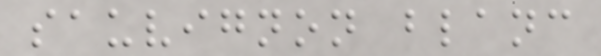sauvignon blanc
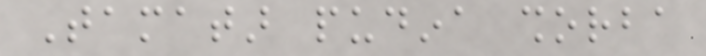Tamatar pudina shorba
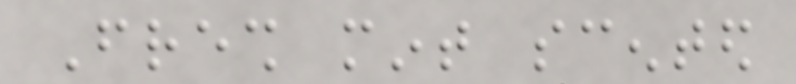Fresh mint scented
